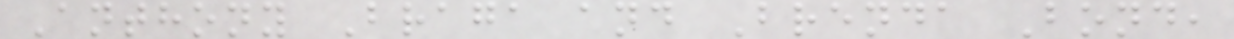Anthony Braga and Brenda Bond,
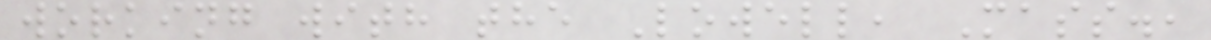working with the Lowell, Mass.,
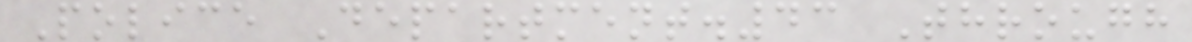Police Department.43 Through
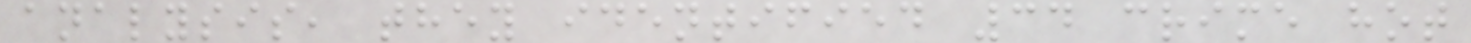analysis, they identified 34 crime hot
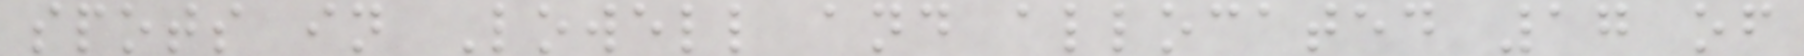spots in Lowell and allocated 17 of
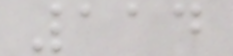114
